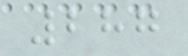287
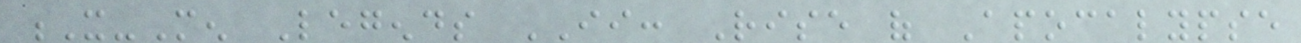X-Men Legends II: Rise of Apocalypse
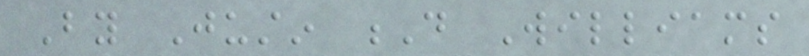By Justin D Williams
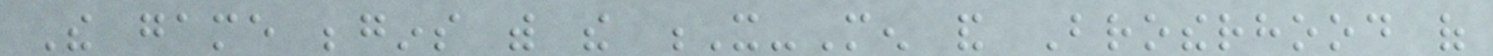The game begins with the X-Men and Brotherhood of
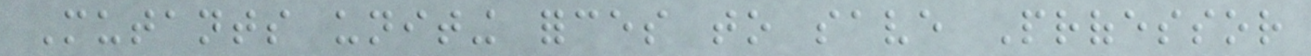Mutants uniting forces to save Professor
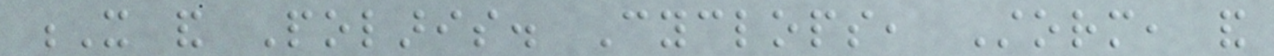X and Polaris. Cyclops, Storm, and
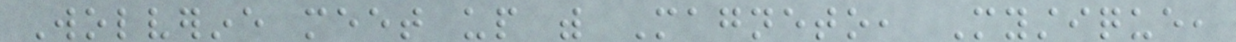Wolverine meet up with Magneto, Mystique,
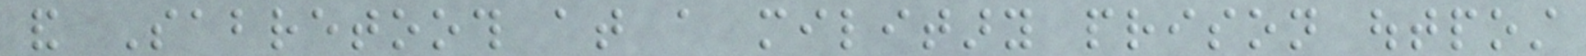and Sabretooth at a military prison outpost
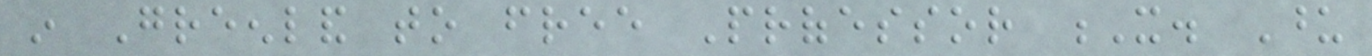in Greenland to free Professor X. Upon
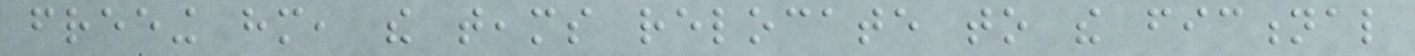freeing him, the teams relocate to the fictional
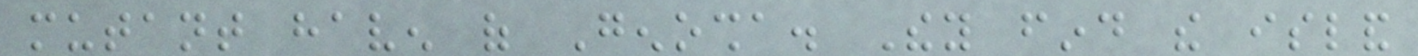mutant haven of Genosha. They find the island
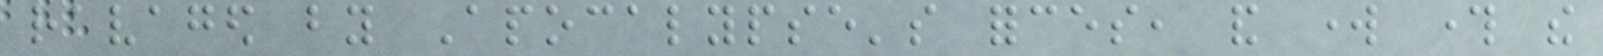ravaged by Apocalypse's forces, and work through the
